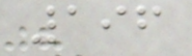196
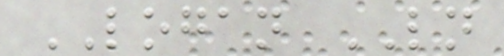LOGAN LN
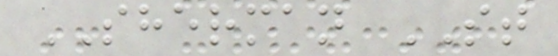SHERMAN ST
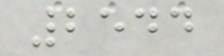2544
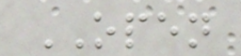OPEN
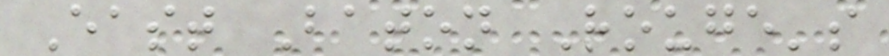East Baton Rouge's
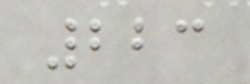223
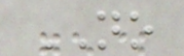NO
